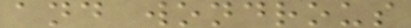and wondrous
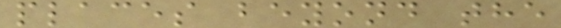places beyond the
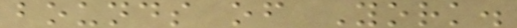bounds of York.
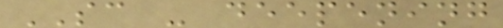SC - deepening
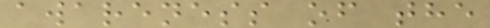awareness of the
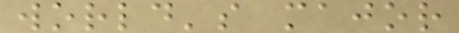world's major
